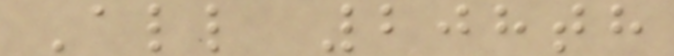All 208th
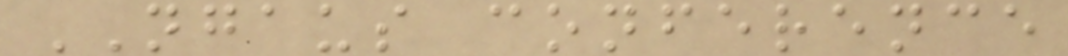NGAUS conference
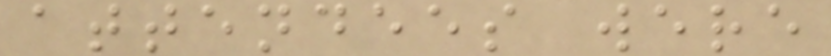attendees were
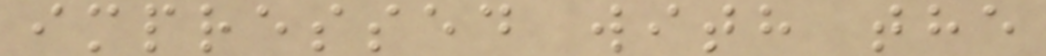impressed with the
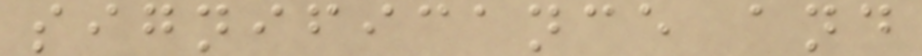significance and
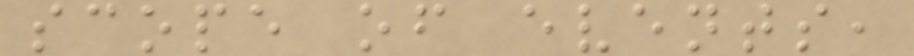scope of events,
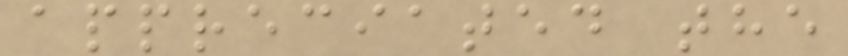appreciated the
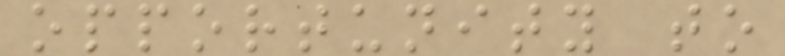opportunity to
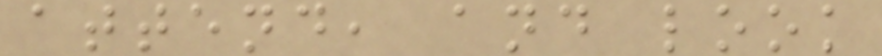attend, and look
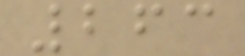263
